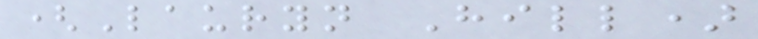(Lauryn Hill)
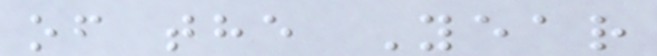of the Year
